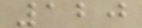120
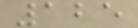125
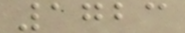1723
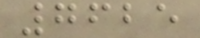7625
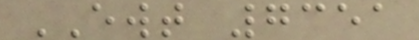EWT 7351
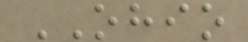OHIO
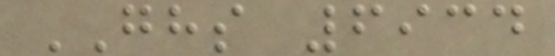GHS 6934
